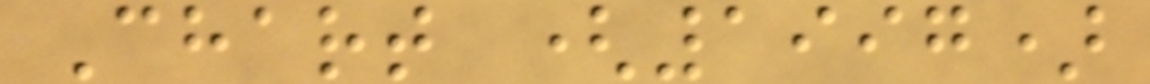Chart (1997)
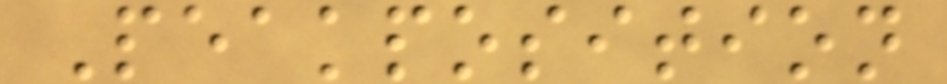Peakposition
